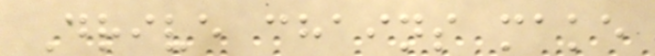Drive chains make
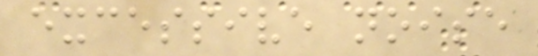excessive noise
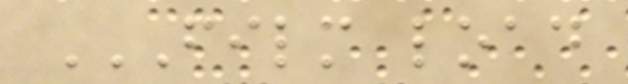FILM LOAD
